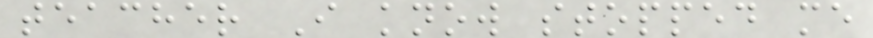teacher I know stopped me
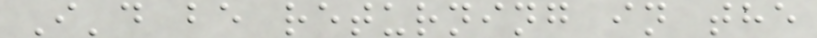I'd be returning in the
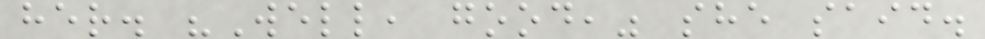her. "Well, good," she said.
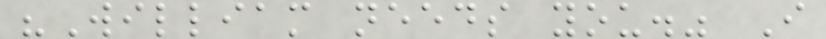"William needs you." I
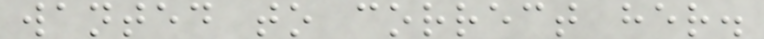wanted to correct her.
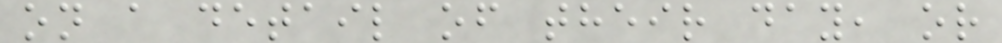on a detail of their day, or
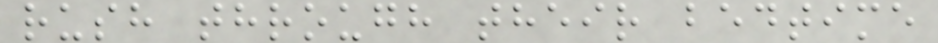rush through their bedtime
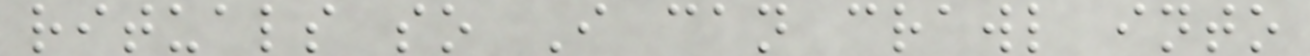rituals so I can crawl into
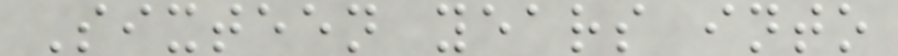Sixteen years into
